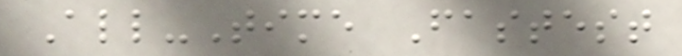All-Time Fastest
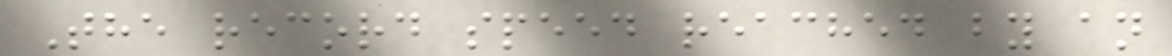The record speed reached by an
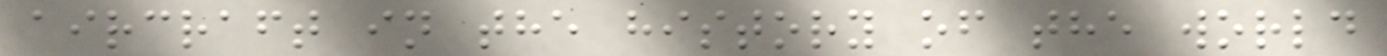aircraft in the history of the world
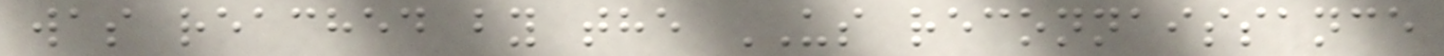was reached by the US reconnaissance
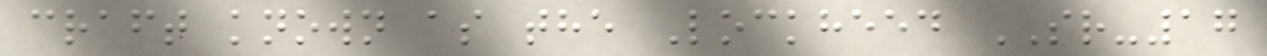craft known as the Lockheed SR-17
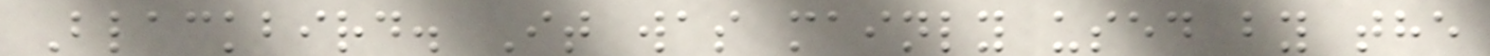Blackbird. It was mainly used by the
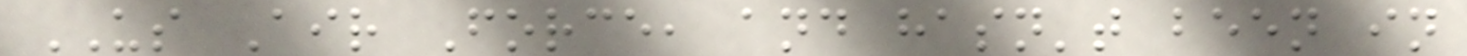US Air Force, and hasn't been in
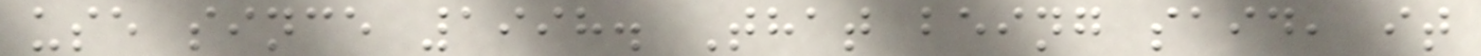use since 1998. That being said, it
